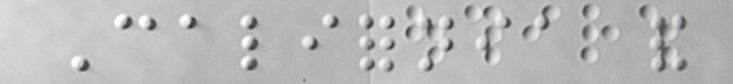California and
